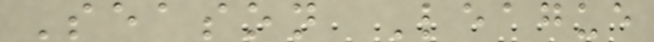Season League
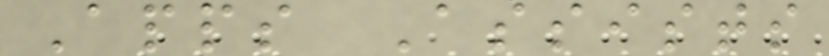Apps Assists
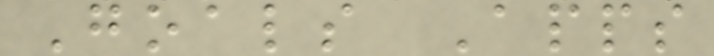Goals Apps
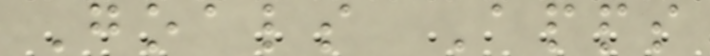Goals Apps
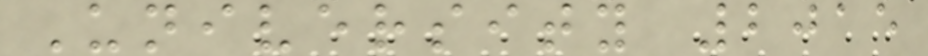University 2015
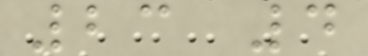23 4
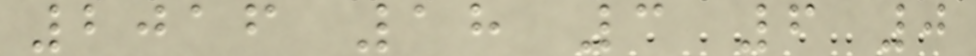2016 18 3 6 0
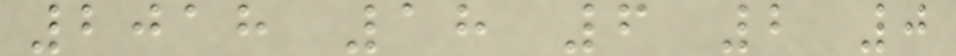2018 18 6 2 0
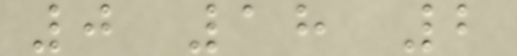0 18 2
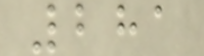281
